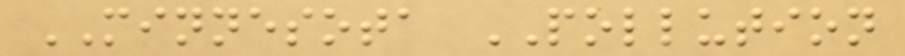MINNESOTA POLLUTION
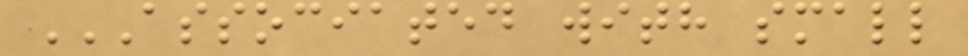ASSOCIATED WITH SMALL
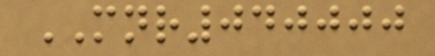MNR040000
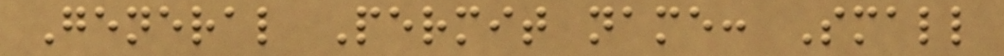General Permit name: Small
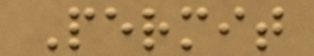Permit
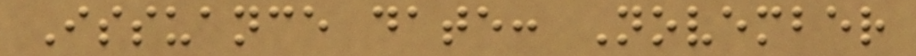Issuance date: November
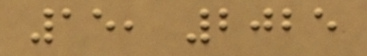15, 2025
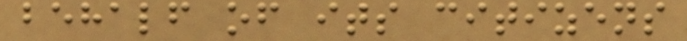behalf of its citizens
